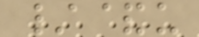/&u
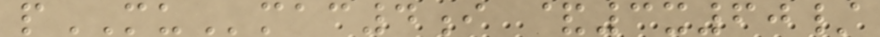pMUmac4i &3x60/
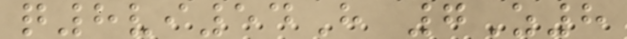q8vi54H 7Z8
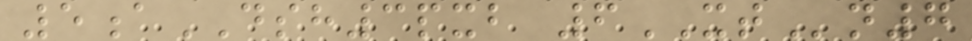5aDSH3pxb 6XTn7
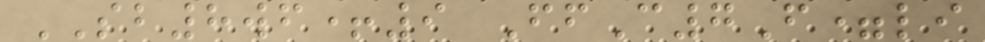SB8wf+9 FfC7F=li
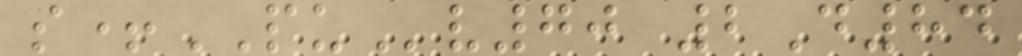s+PUv70 2D84
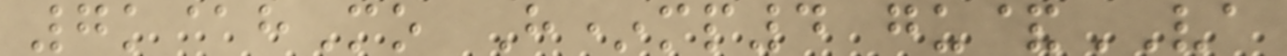7k@hMo H*mp4 gu&VA
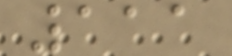111
